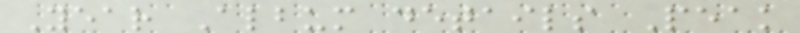Year Album details Peak
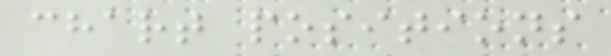chart positions
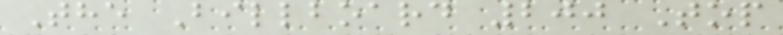The Billboard 200 Top
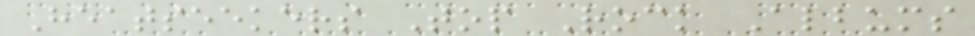Heatseekers Top Rock Albums
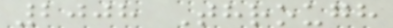2008 Through
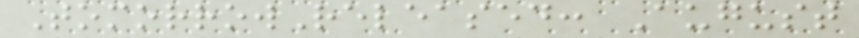TomorrowReleased: August
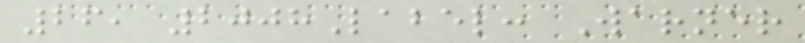26, 2008Label: Warner
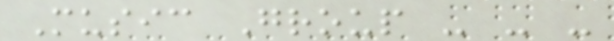Music Group - - -
